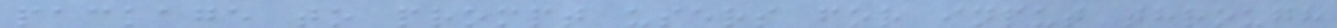package to prompt users for input through
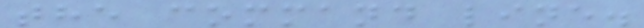the command line.
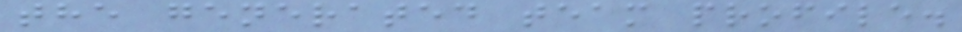the generated team profile.
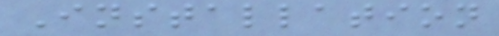Installation
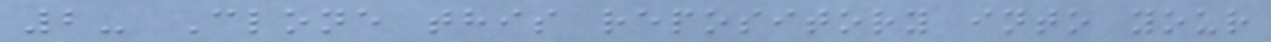2- Clone this repository into your
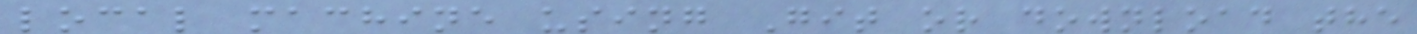local machine using Git or download the
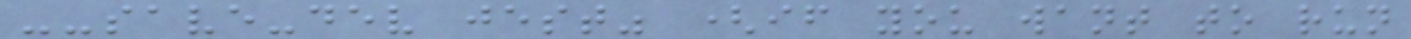--save-dev jest" (if you want to run
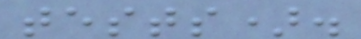tests).
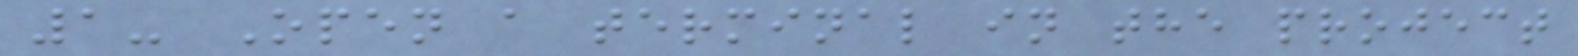1- Open a terminal in the project
